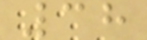38
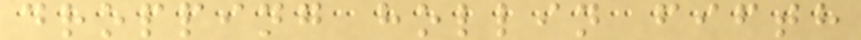dropping hollin fifth
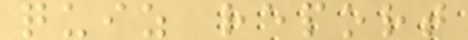quiz report
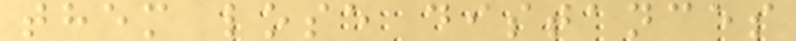them lose distances
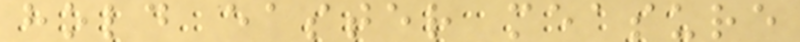hold easter measure
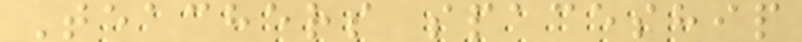Teachers spaceship
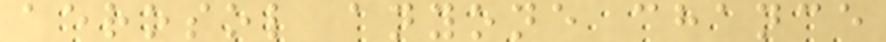aerosol anyone chance
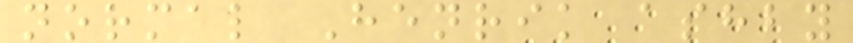normal Henrik ashby
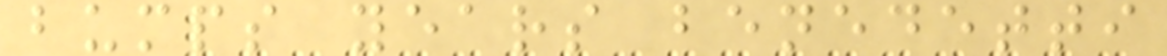bumps years benedetti
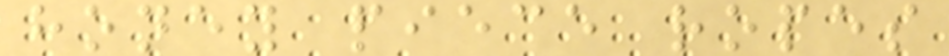honey piece ropes
